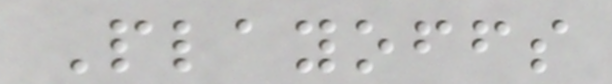Playoffs
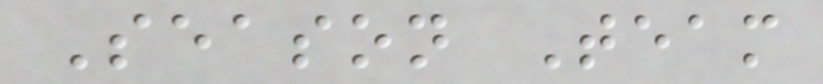Season Team
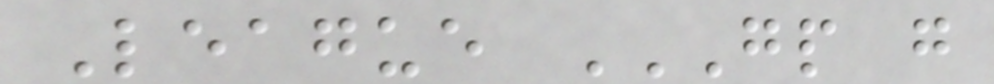League GP G
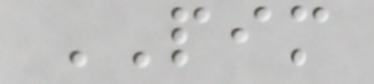PIM
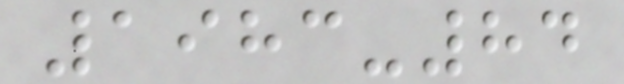1983-84
